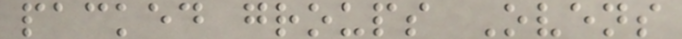packed groups Ovens
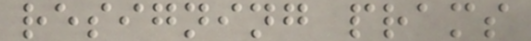resigning prams
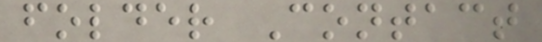folder Contact
